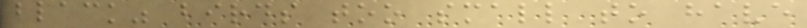black" birds too small to have
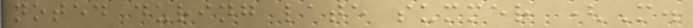noted during late summer (M.
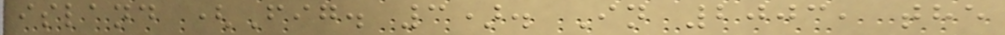island (Fig. 3). In 2003, the
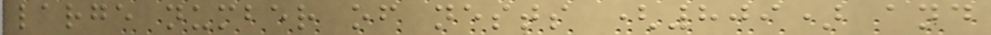large number of nests (809) and
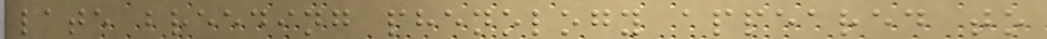late breeding phenology appeared to
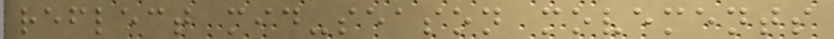reflect mid-season movements
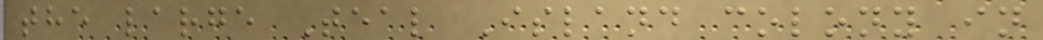the large Teal Island colony in
